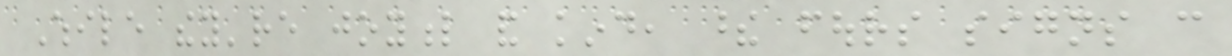While they're joyful and kind, these fours signs can
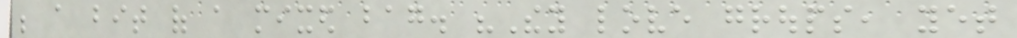be a bit of a mixed bag. "They love groups, yet
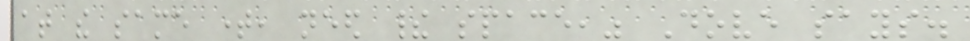at the same time, need their space," Dove says.
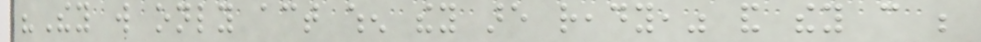"They will only act when they are ready," and they can be
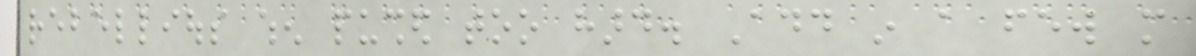rebellious when pushed too hard. Add in a few more
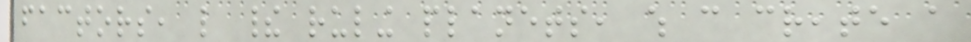factors, like their ruling planets, which can create a
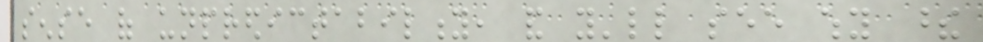sense of unpredictability, and you'll see why these
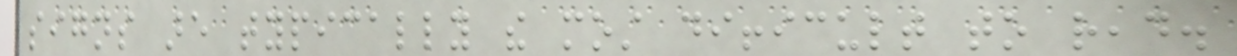signs are typically the most difficult to read.
